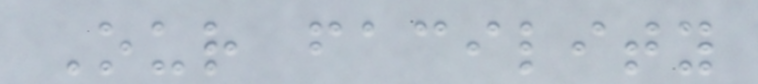Our facility
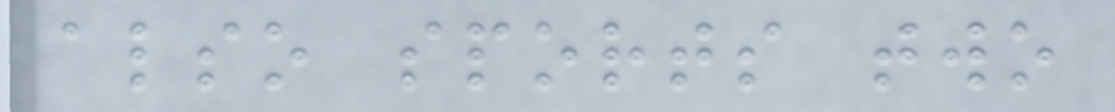also sports two
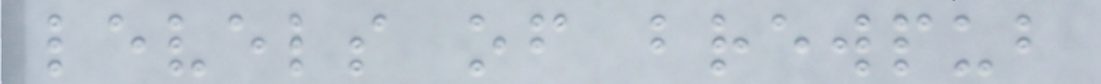levels of brewpub
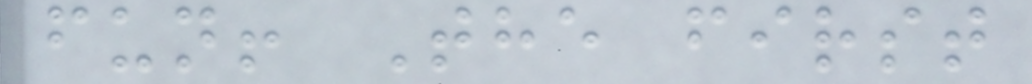fun! The first
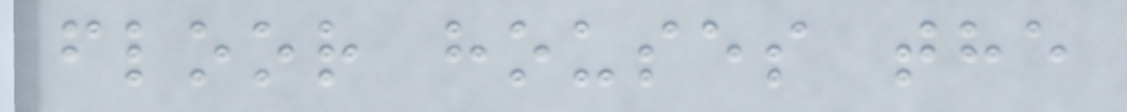floor houses the
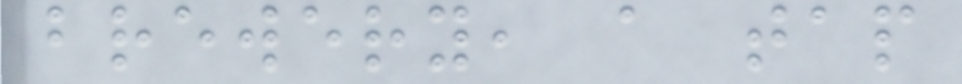brewery, a tap
